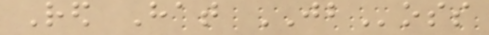Red Hat JBoss
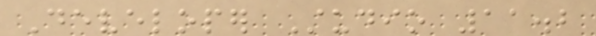Developer Studio 11.2
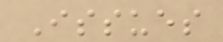Issues
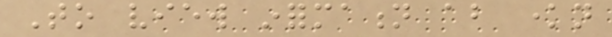To view information about known
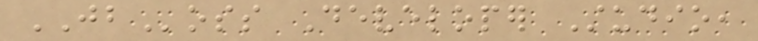JBoss Developer Studio,
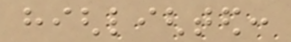highlighted:
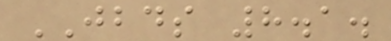JBDS 8.1.
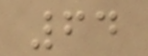64
